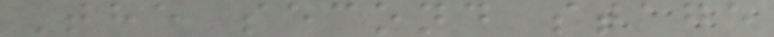The second stage
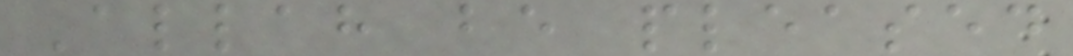Allah be pleased
